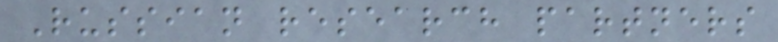Russian research partners
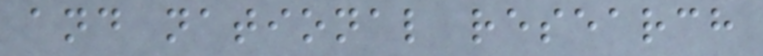and national research
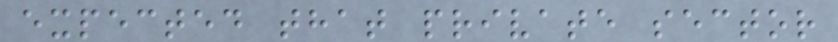expected that private sector
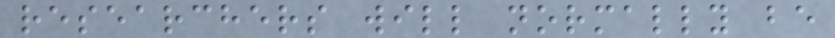researchers will normally be
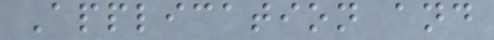Application and
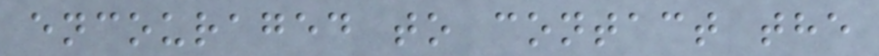encouraged to contact the
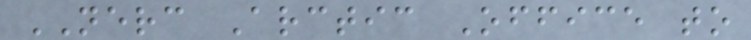NERC Arctic Office to
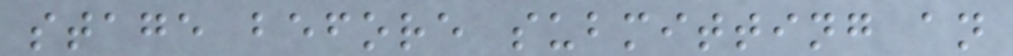stage before submitting an
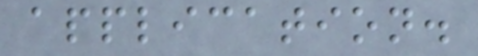application.
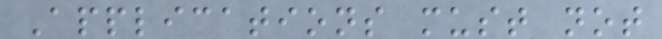Applications must not
